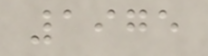1975
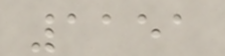1151
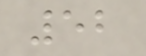52
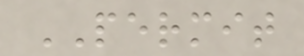PERMIT
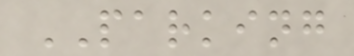PARKING
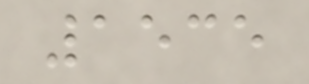1535
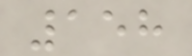158
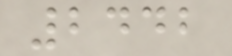2442
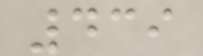439
